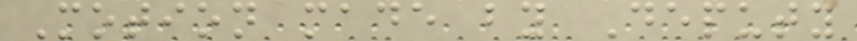Motion made by Deputy
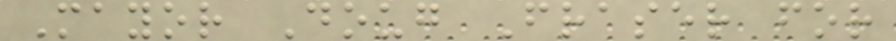Mayor Doug Fraser for
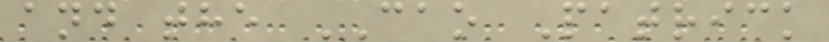and the CAO Patrick
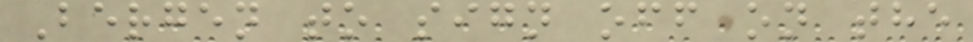Bergen to sign off on the
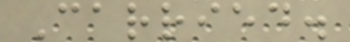Carried.
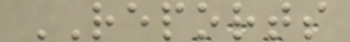REPORTS
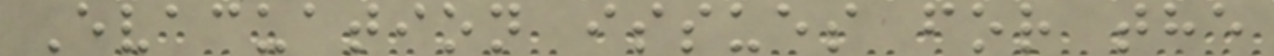Evacuation issues for the
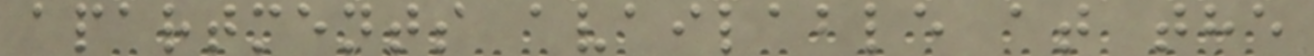apartments available at the
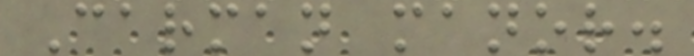Carman manor.
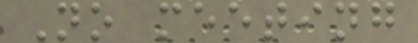No meeting
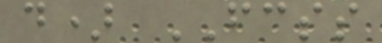d) FCSS
